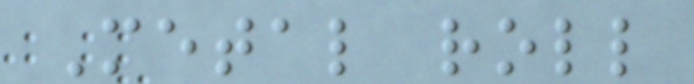Metal roll
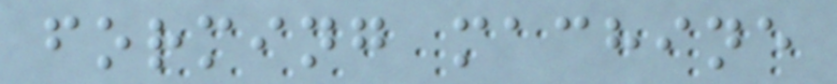forming machine
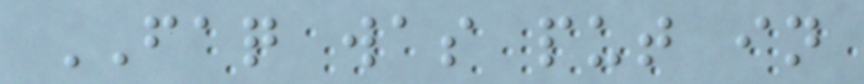FAQ was put in
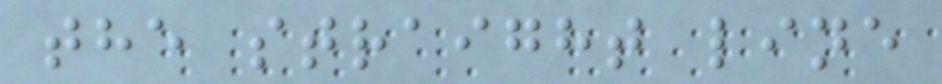the straight line
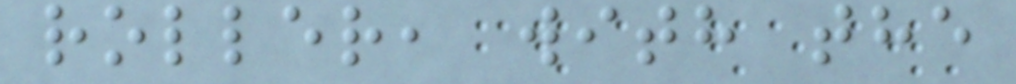roller, with the
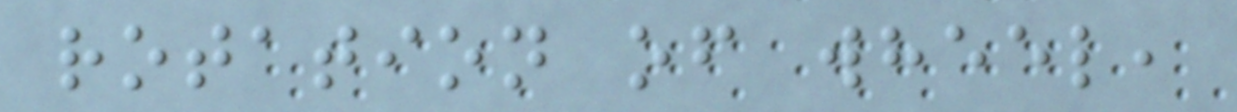rotation of wheel,
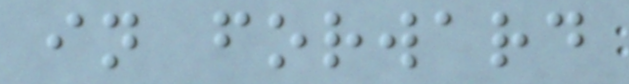in forward
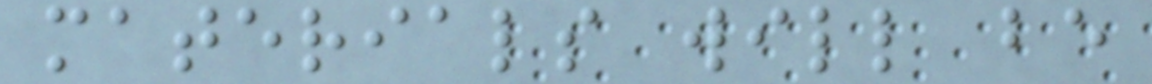materials will be
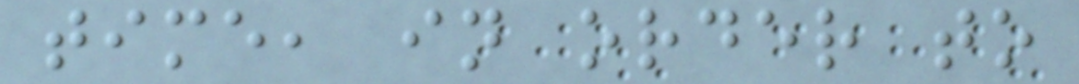time, in order to
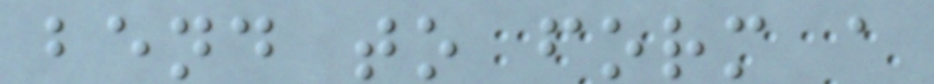bend to form a
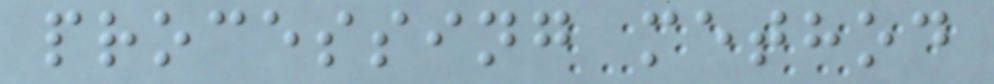processing method
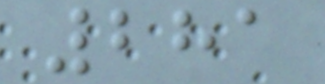281
